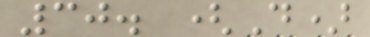30. (D)
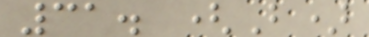31. (B)
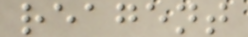reagent
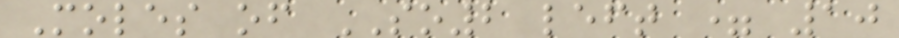Moles of SO2 left = 10
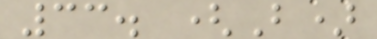33. (B)
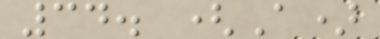34. (A)
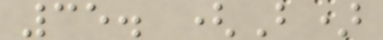35. (B)
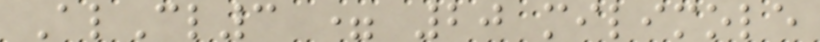AlCl3 = 20 milimole
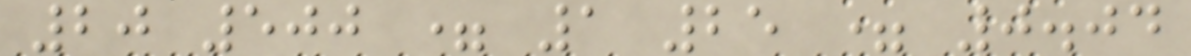20 500 = 1 25 = 0.04
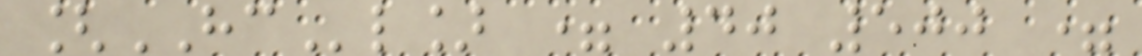[HCl] = 40 500 =
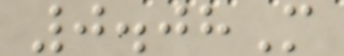0.08M
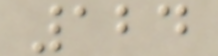124
